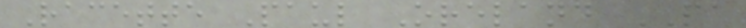Racette Paul Oreland PA
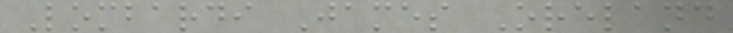Lombardi James Oreland
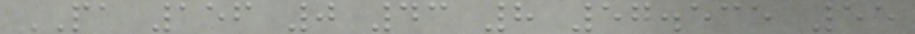PA 156 0 43 8 57.535 55
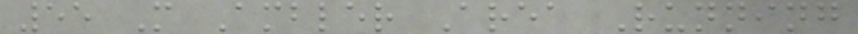55 M Ambler Area Running
